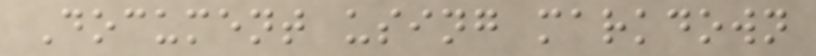Document using markdown
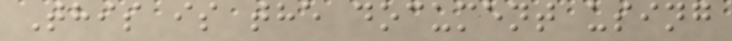This is the document using
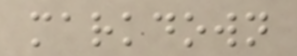markdown
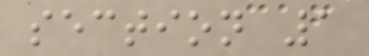section 1
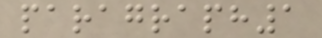paragraph1
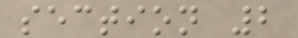section 2
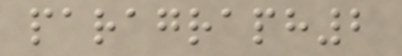paragraph2
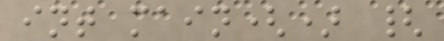int main() {
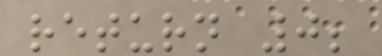return 0;
